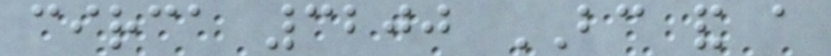circa 3200 BC and a
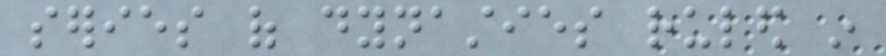series of dynasties ruled in
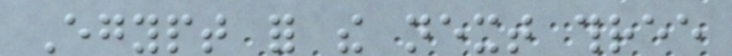Egypt for the next three
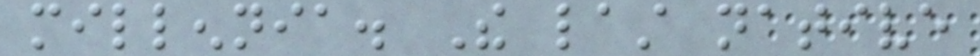millennia. The last native
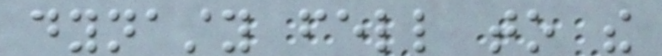dynasty fell to the
